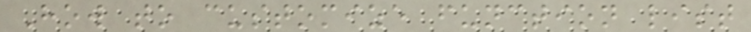How to customize function list
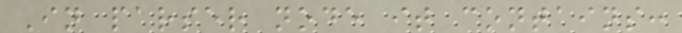In parser node it contains:
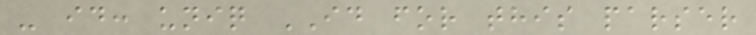- id: uniq ID for this parser
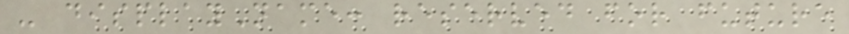- displayName: reserved for future
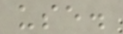use.
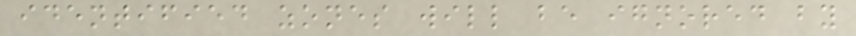identified zones will be ignored by
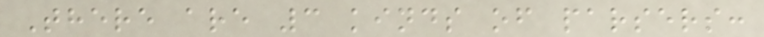There are 3 kinds of parsers:
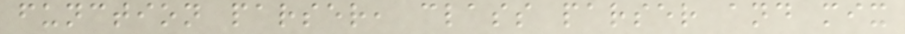function parser, class parser and mix
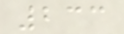233
